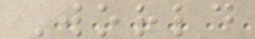World
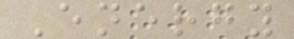Energy
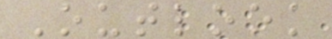Outlook
